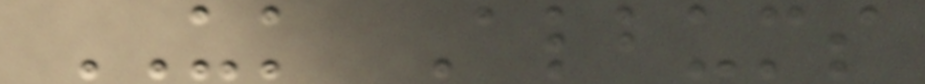UK Albums
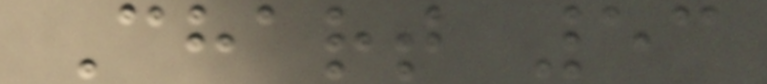Chart 53
